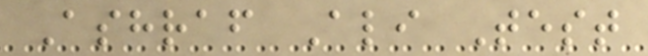Ashraf Ali Test
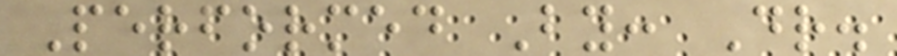Performed By: Dr.
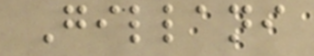Gillani
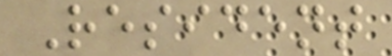Resident
